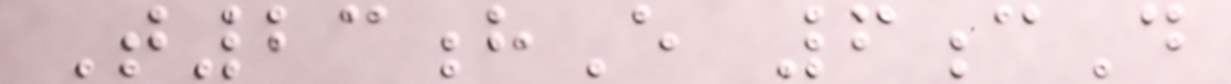T23hE 6cD
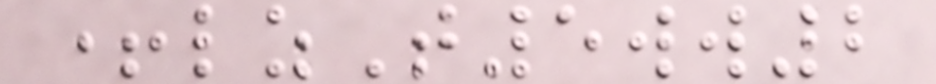+lzT5ww2
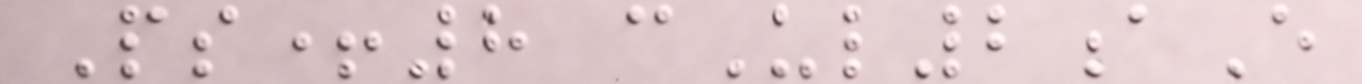Ps+8 cUl2aE
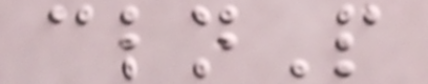clnP
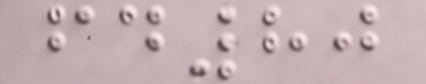fd80
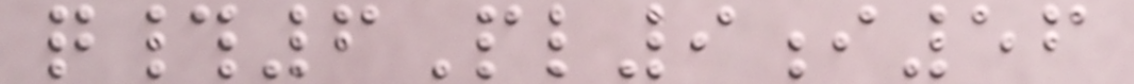q#6Pl9i56
